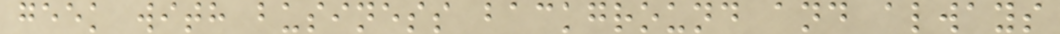geek with business background and always
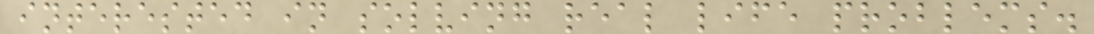interested in solving real life problems.
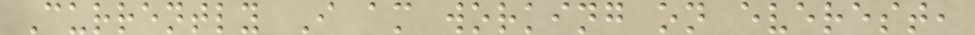Currently I am working on everest,
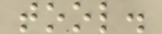tool.
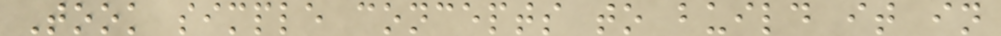Took simple concepts to build it in
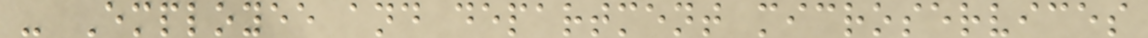- Employee and department microservices
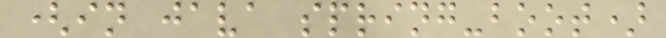(in java spring-boot)
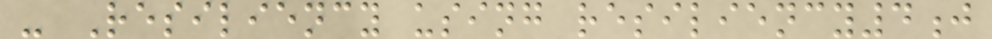- Resiliency using resiliency4j
